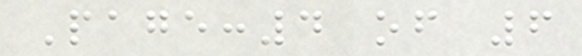Page:4 of 6
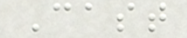Cast
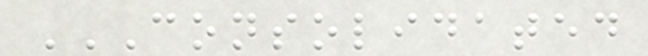CONSOLIDATED
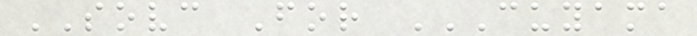SOVC For CUYAMA
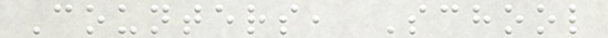Counters, School
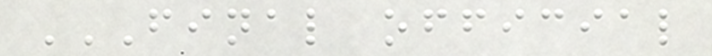FINAL OFFICIAL
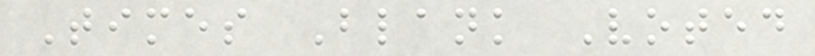Times Blank Voted
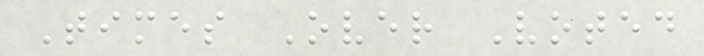Times Over Voted
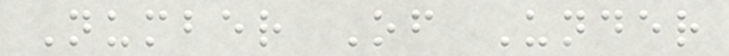Number Of Under
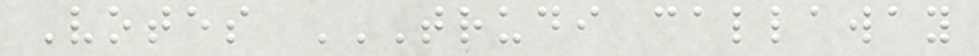Votes TRUDI CALLAWAY
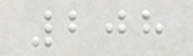208
